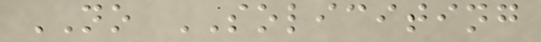NO SOLICITING
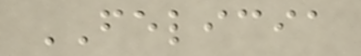FELICIA
